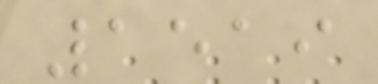1519
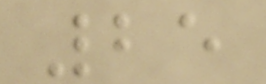25
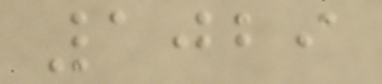1029
